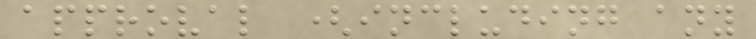approval (including any
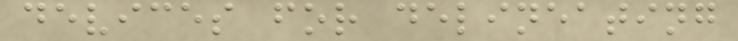devices for delineating
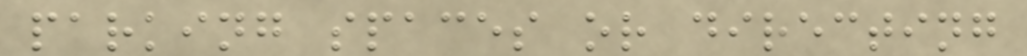parking spaces or directing
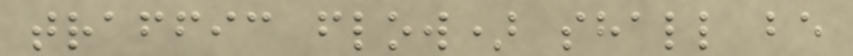traffic flow) shall be
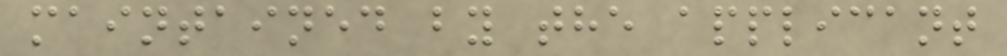maintained by the applicant
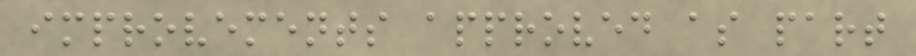improvements approved as part
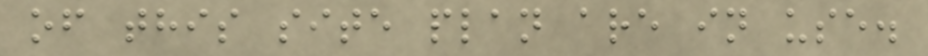of this site plan are in use.
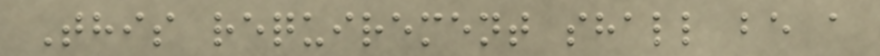This requirement shall be a
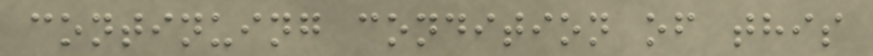continuing condition of this
